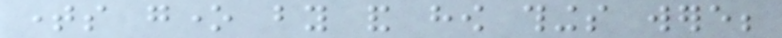times gone by and how things were;
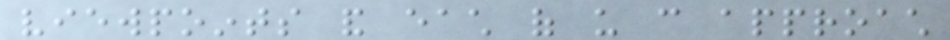viewpoints and each of us can approach
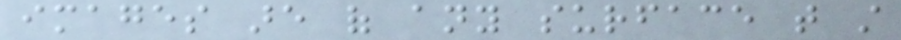images are of any surface that still
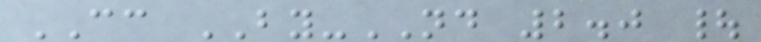CC BY-ND 2.0 |
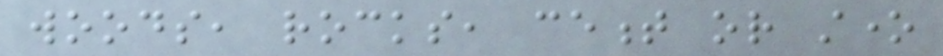woods, rocks, cement or stone
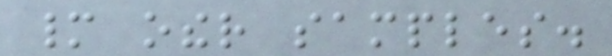many other samples.
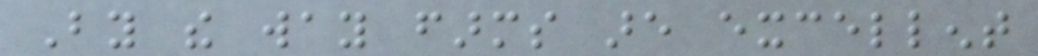By the way farms are excellent
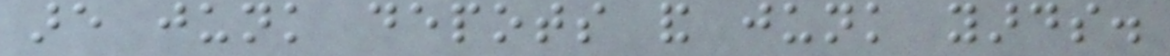are junk depots and junk yards.
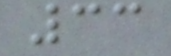33
